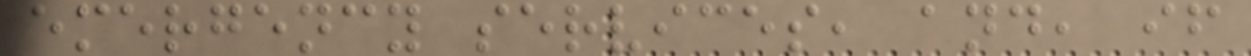emergency services, and, if
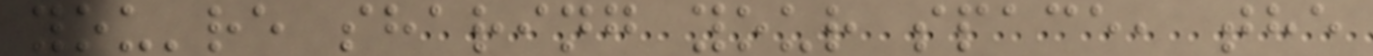you're sharing your space, the
